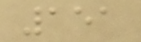151
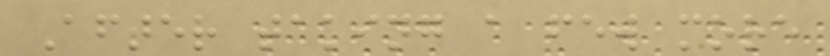After taking a few more
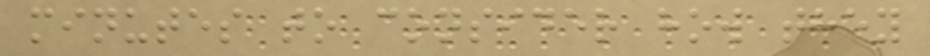minutes to consider how they
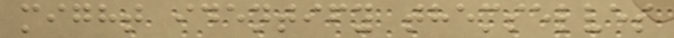might identify themselves
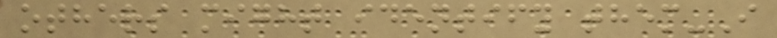others might identify them-I
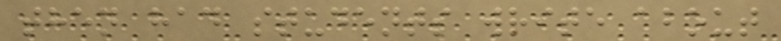then had students write about
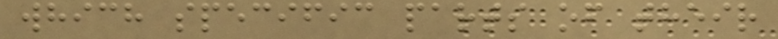which specific parts of their
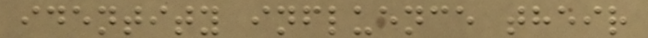identity influence their
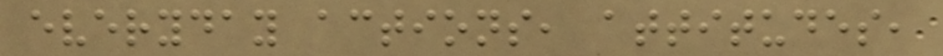everyday actions, attitudes,
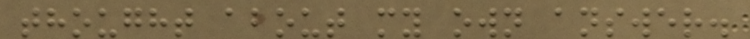thought about my own answer.
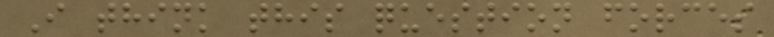I think this question forces
